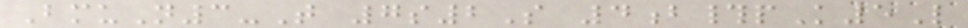BmuN3-T 7s2S 4b#pK5L
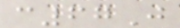c67J
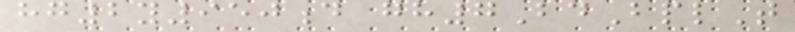hg2y950d gh7BdBplT
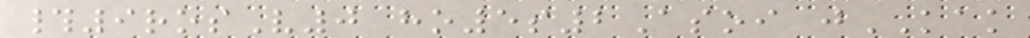#9rosV0 ho5s2Asoi jKAK
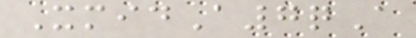XmidA7qA
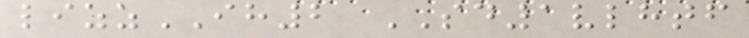lizzIH2 SD1vlhtf
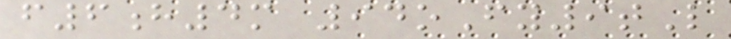f6h4m 94oFy9tL
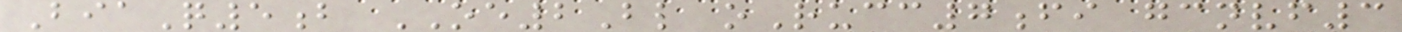BiaQ5b OE2Bl oRucc7fi gcnvf3
